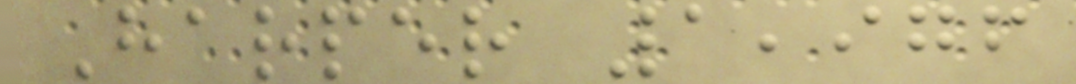Harper 1,976
